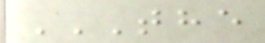THE
